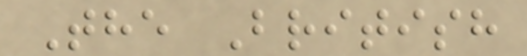The British
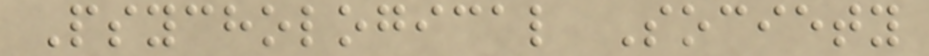Psychological Society
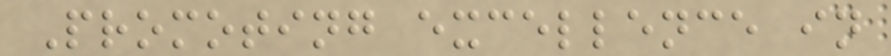Promoting excellence in
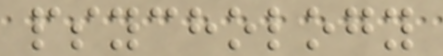psychology
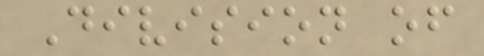Division of
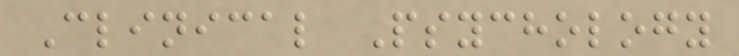Clinical Psychology
